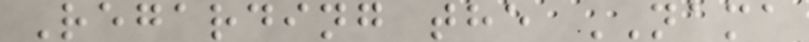Regarding the NAMA
